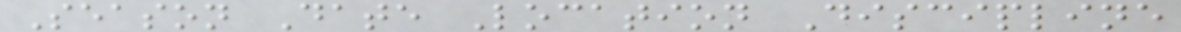Season Date Location Discipline
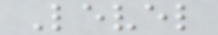Level
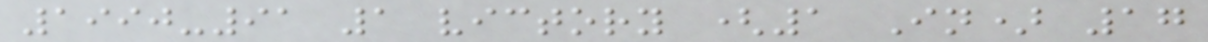1990-91 1 victory (1 In) 17
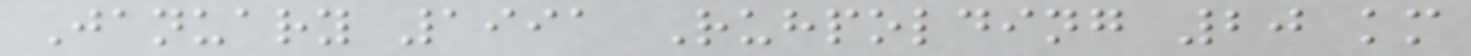January 1991 Ruhpolding 20 km
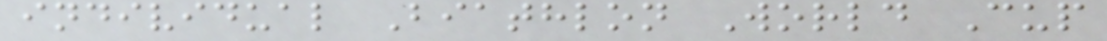individual Biathlon World Cup
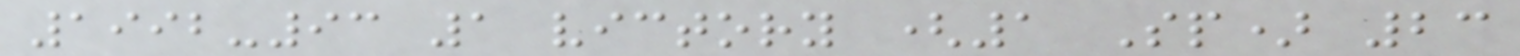1992-93 1 victory (1 Sp) 23
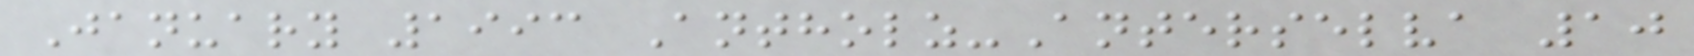January 1993 Antholz-Anterselva 10
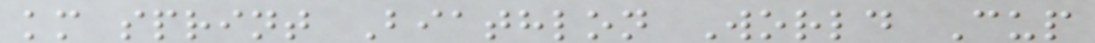km sprint Biathlon World Cup
